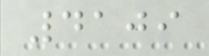4109
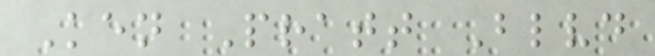Ken Pratt Blvd
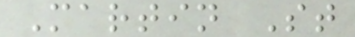Martin St
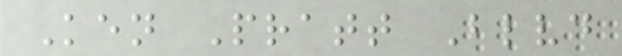Ken Pratt Blvd
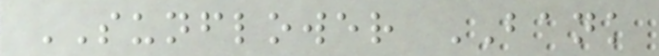SUNFLOWER BANK
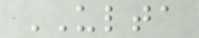ULTA
